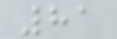81
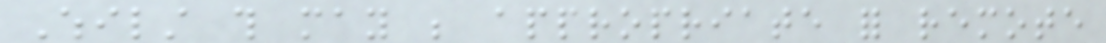Whilst this may be appropriate for remote
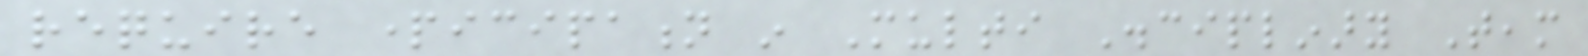require participation in Multi Disciplinary Team
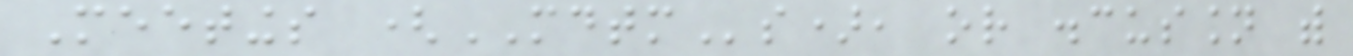Meetings (MDTMs), or discussion with
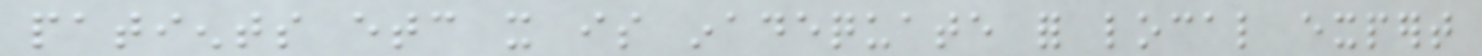patients etc it is inadequate for local expert
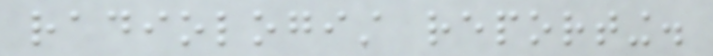radiologist reporting.
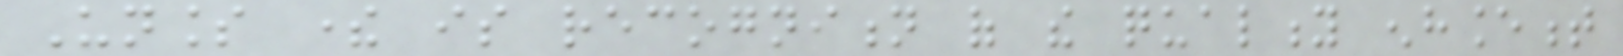Unless there is recognition of the quality enhancement
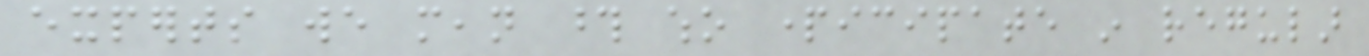experts we mean those who participate in regular
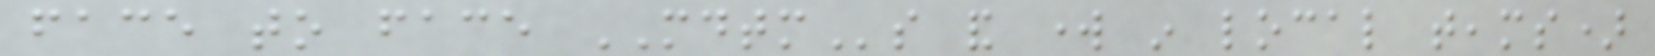face to face MDTMs and work in local teams)
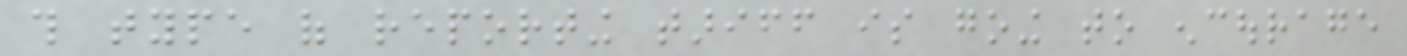this type of reporting tariff is going to encourage
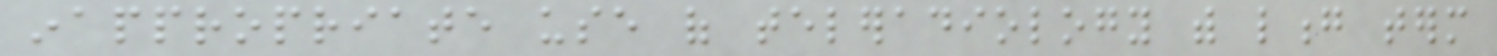inappropriate use of teleradiology with long term
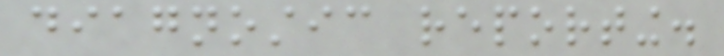diagnostic reporting.
